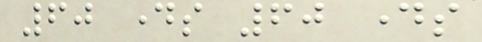60 days 60 days
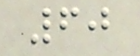60
